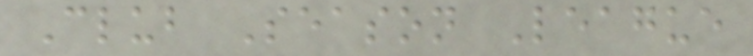Club Season League
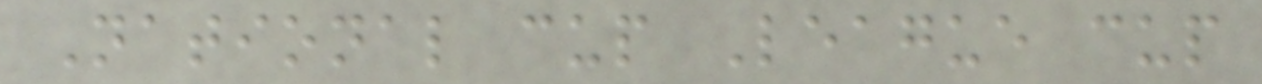National cup League cup
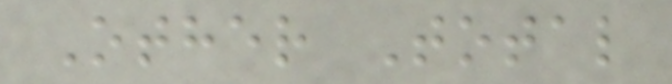Other Total
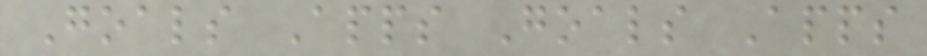Goals Apps Goals Apps
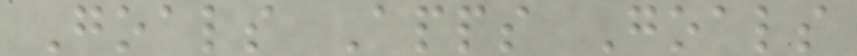Goals Apps Goals
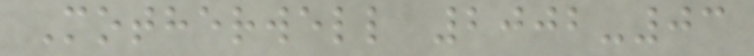Motherwell 2002-03
